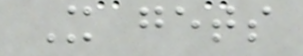It gets
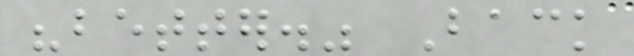"better." Back
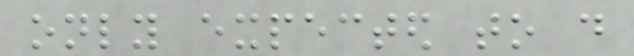only expected to do
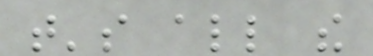that's all the
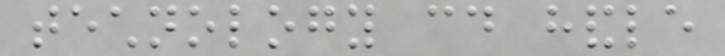technology could handle
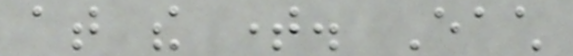at the time. Each
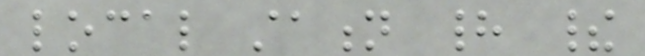local station had their
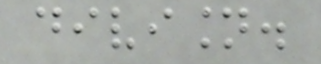division.
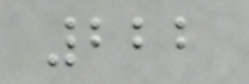222
